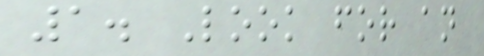1. Look for an
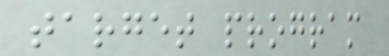target program
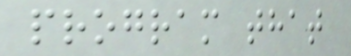program that
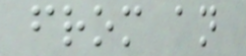from an
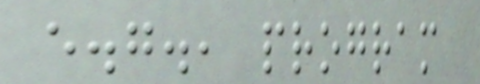e.g., program
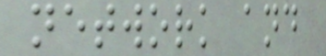network and
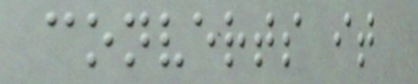converts it
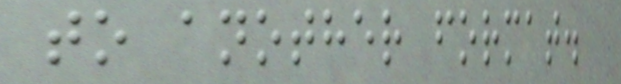to another format.
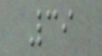39
